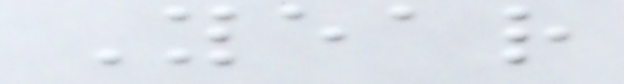Year
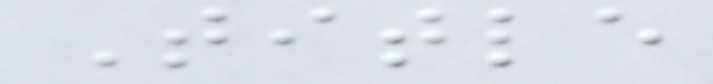Title
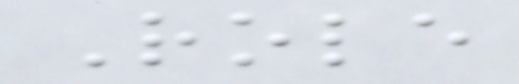Role
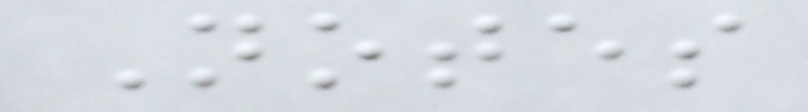Notes
